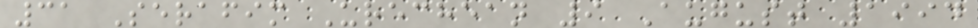31 Serafim Urechean 9 August 1994
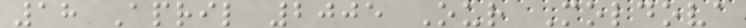18 April 2005 Our Moldova
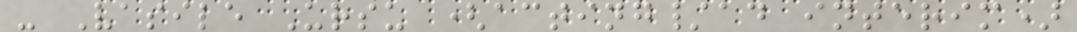- Vasile Ursu (acting/ad interim)
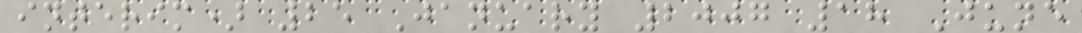interim) 25 January 2007 18 June
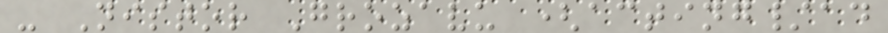- Nistor Grozavu (acting/ad
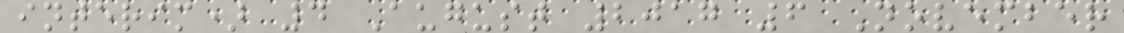interim) 4 August 2017 6 November
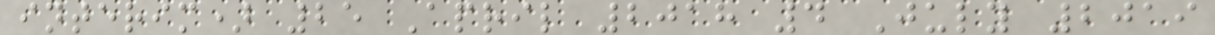interim) 25 April 2018 4 July 2019
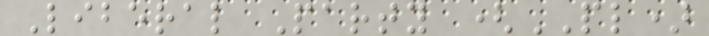Liberal Party (PL)
